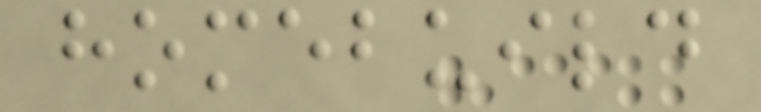homebuild
